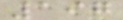197
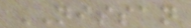NISSAN
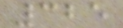325
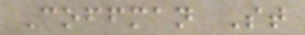Coffman St
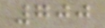700
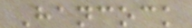Hancock
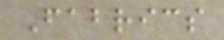Fabrics
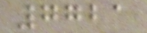7721
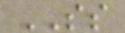SS
